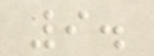9.
